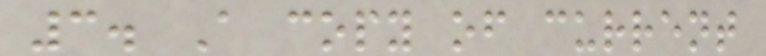3. A copy of current
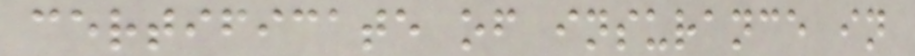certificate of insurance in
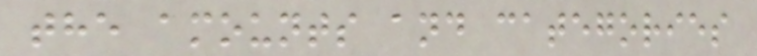the amounts and categories
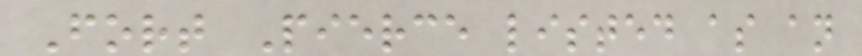Fort Pierce listed as an
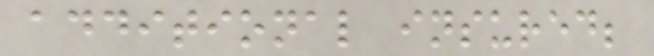additional insured;
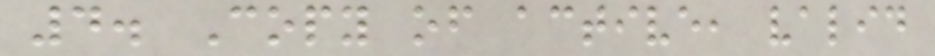4. Copy of active, valid
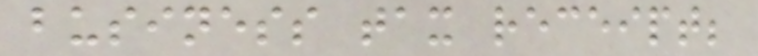business tax receipt;
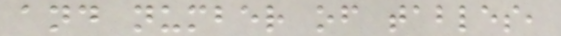and number of tables,
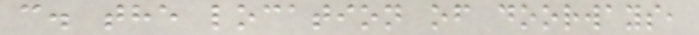c. the location of doorways,
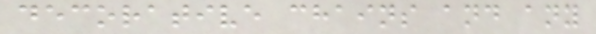decorative chains and any
